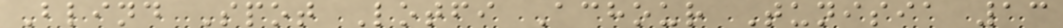Blind Spot Lotfi Achour Tunisia 13
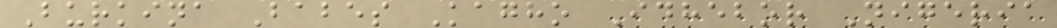Burkina Babes Kagho Idhebor Nigeria
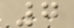7
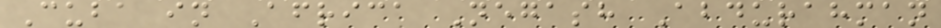Cuba in Africa Negash Abdurahman
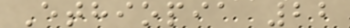Ethiopia 22
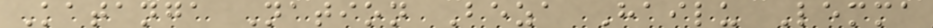Katanga Nation Beza Hailu Lemma
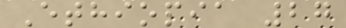Ethiopia 27
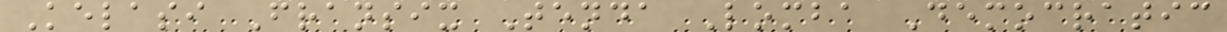Kelasi Fransix Tenda Lomba Democratic
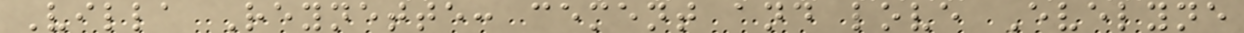Villa Reynette: cement and love Evelyne
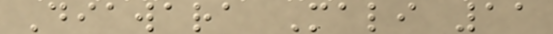Diawara Mali 11
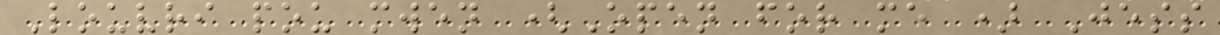Louvri pou mwen (Open for me ) Jess
